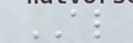AL
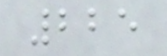225
